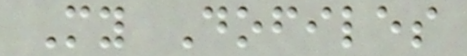My Dofiles
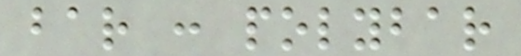bar : polybar
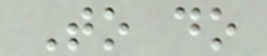To do
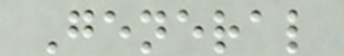General
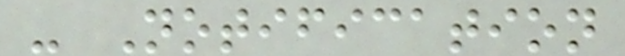- Notification
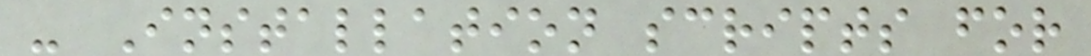- Installation scripts for
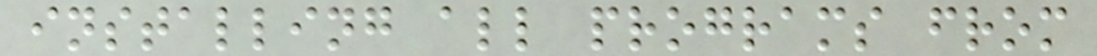installing all programs from
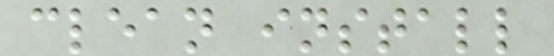clean install
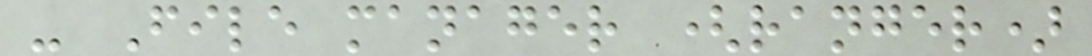- File manager (ranger)
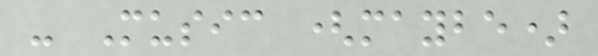- Music (maybe)
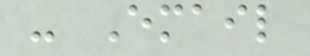- Email
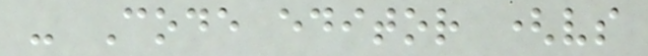- Code editor (vs
